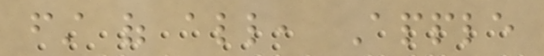first of all, Apple
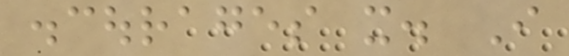discourages it. I
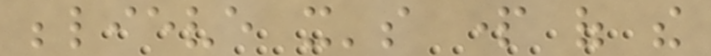believe it's part of the
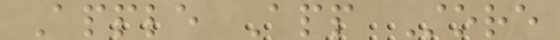Apple App Store
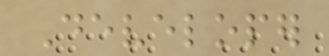Developer
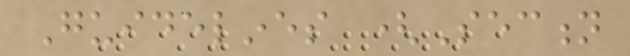Guidelines (Section
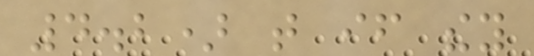4.2) that if they
